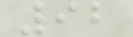92
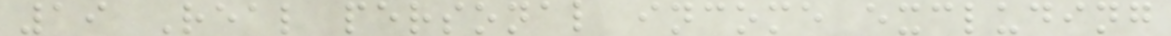19 Real personal income excluding
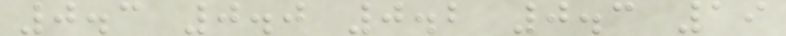0.3 0.0 0.2 0.3 19
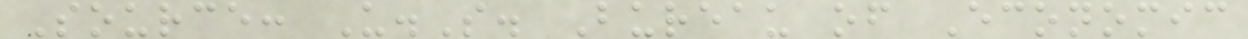Source: U.S. Bureau of Economic
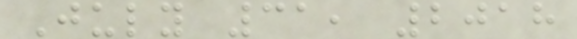July 31, 2018
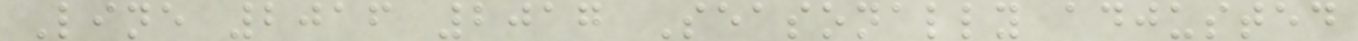Line 2016 2017 Seasonally adjusted
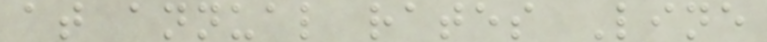at annual rates Line
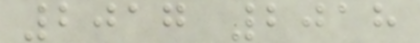2017 2018
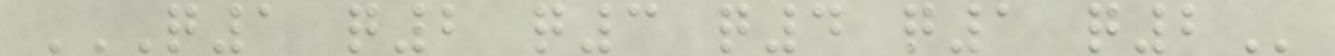Q1 Q2 Q3 Q4 Q1 Q2
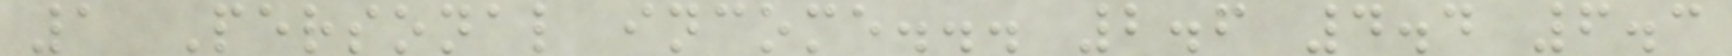1 Personal income... 2.6 4.4 6.3
